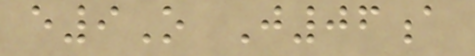e9O J06a
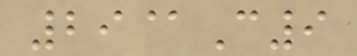29@C9
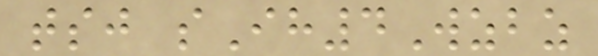tsj sIh4Wzbz
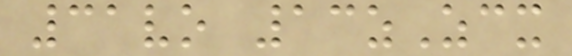31vo 13zZcx
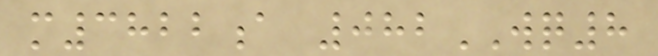m3822a 082WQ8
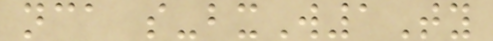nca s-bxW1Ty
